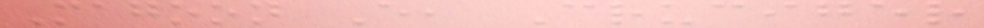Magoon E, Cruciger
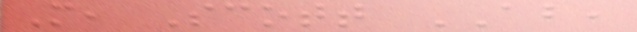M, Scott AB,
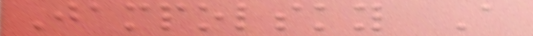Jampolsky A
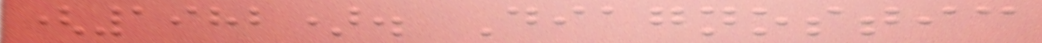(1982). Diagnostic
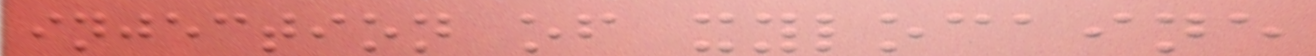injection of xylocaine
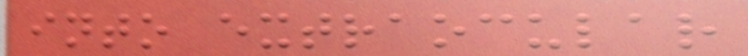into extraocular
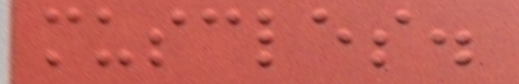muscles.
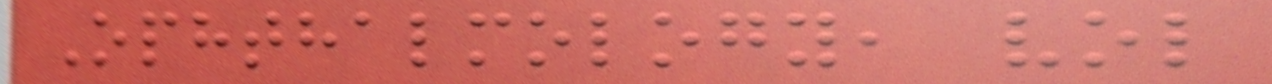Ophthalmology, vol
